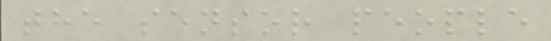the sensor people
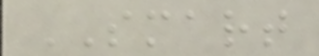SMART
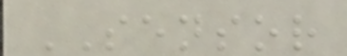SENSOR
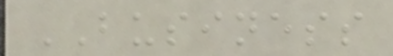BUSINESS
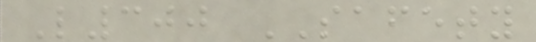L300 SAFETY
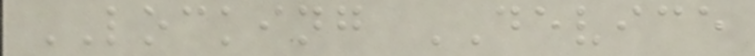LOCKING DEVICE
